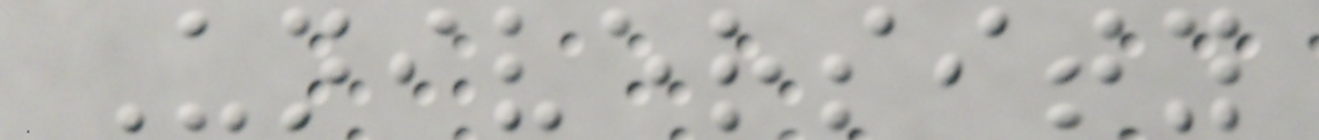University
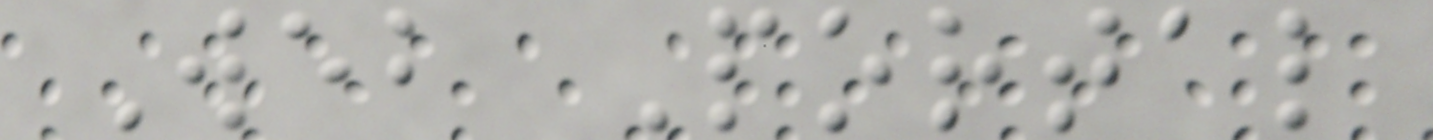Web Portal
